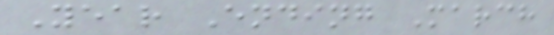Year Ending March
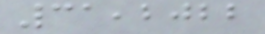31,2022
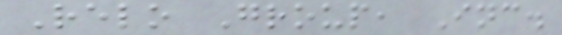Relo Group, Inc.
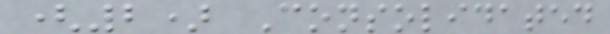(2) Consolidated
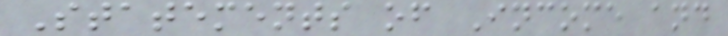Statements of Income and
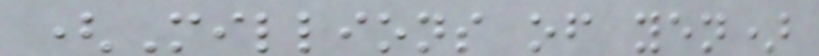(Millions of yen)
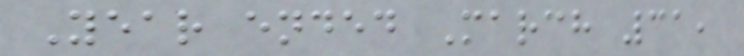Year ended March 31,
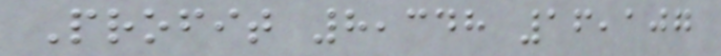Profit 8,348 16,107
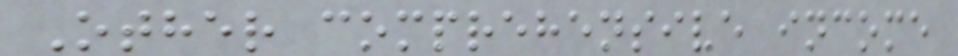Other comprehensive income
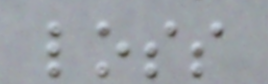loss
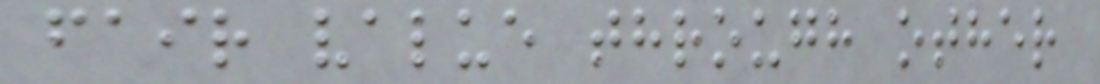fair value through other
